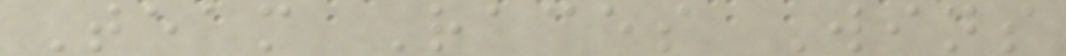Team Races Wins
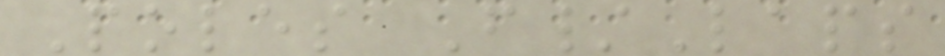Poles F/Laps
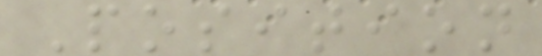Position
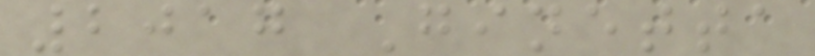2017 Ginetta
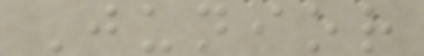Junior
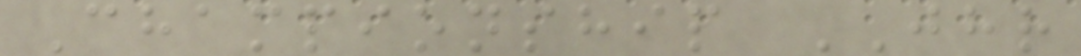Championship JHR
